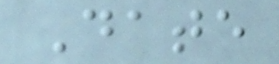Date
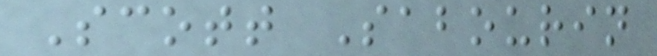Scott Sabourin
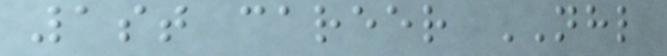1st career NHL
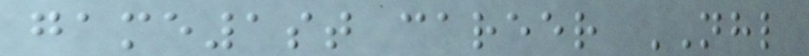game1st career NHL
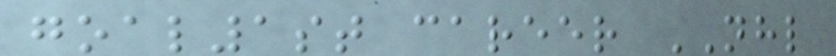goal1st career NHL
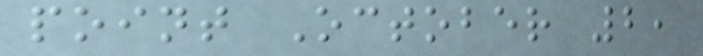point October 2,
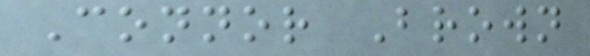Connor Brown
